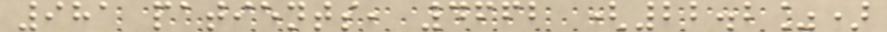981 patients, 4662 (22.2%)
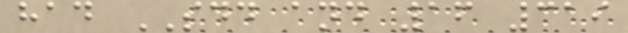had SDD and 16 319
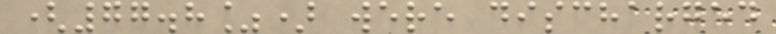(77.8%) were discharged
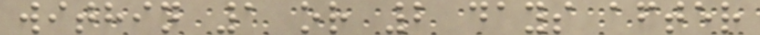within 1 or 2 days after
